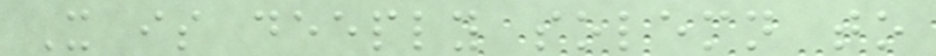It is deeply solemn to
